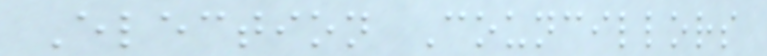Election Councillors
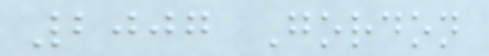2007 Gordon
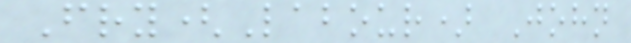Fry(Labour) John
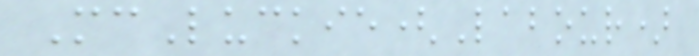McLuckie(Labour)
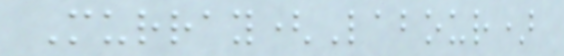Murray(Labour)
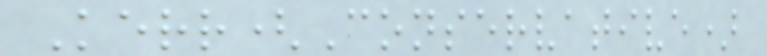Kerr(Conservative)
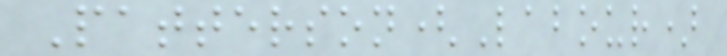Patterson(Labour)
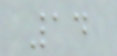14
